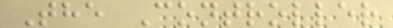The Controller
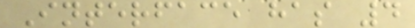Interface has 4
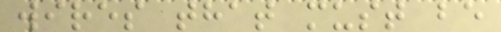wires that must be
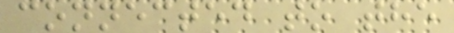connected to the
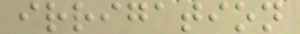irrigation
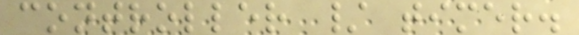controller / timer.
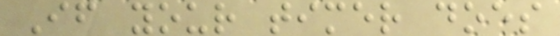If your timer does
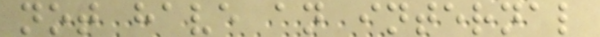not have an internal
